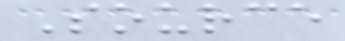Source
